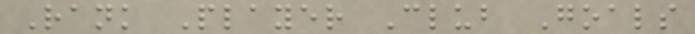Rank Player Club Goals
